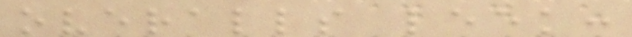overalls leek:
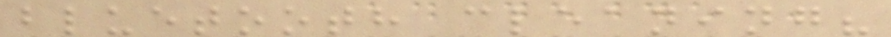bluetooth cleaning?
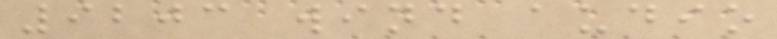9203 wind audio
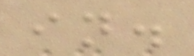in.
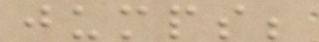jumps;
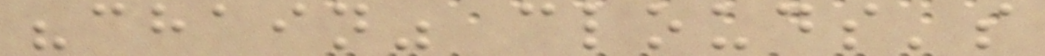"chain" clouds's
